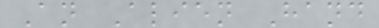An Alien Hand
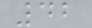42
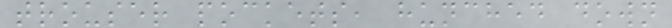trouser pockets, hunched down
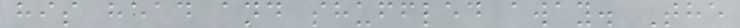his head and shuffled away. The
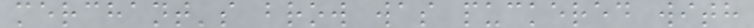merchant's brow was puckered with
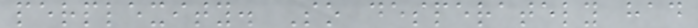perplexity. So desperately had
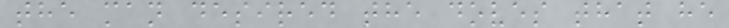the man desired the doves that he
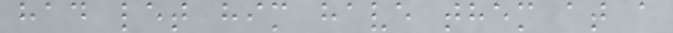had let him have them at a
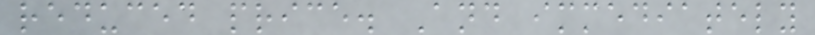reduced price. And immediately
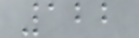122
